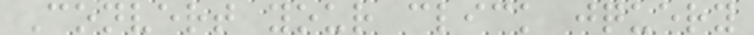Convert your click jquery
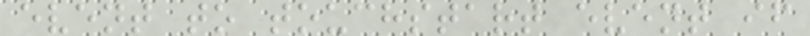event to touchstart event if
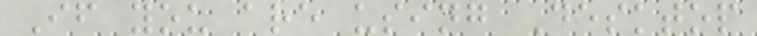If you are using Desktop
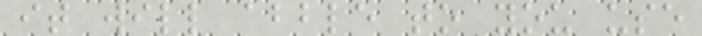it will abble to you use
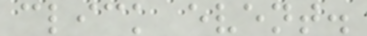click event.
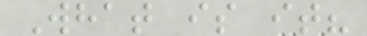What is it?
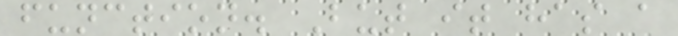function. But it has a
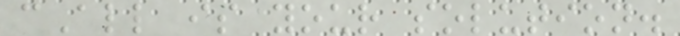cAll is your solution.
